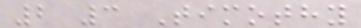2 3 Timothy
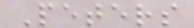Peters
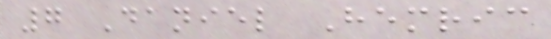7 Daniel Hemric
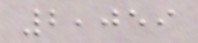2,059
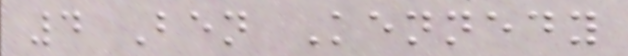4 Ben Kennedy
